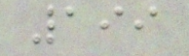199
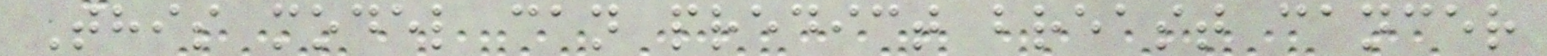This model can predict breast cancer
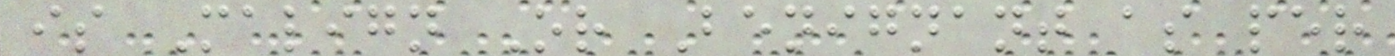is Malign Or Benignant as per
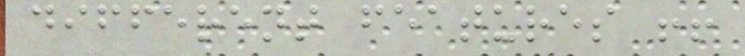different features !!
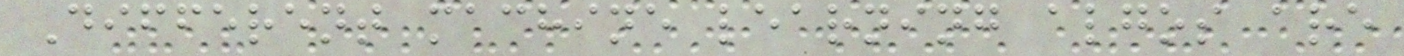Different machine learning algos are
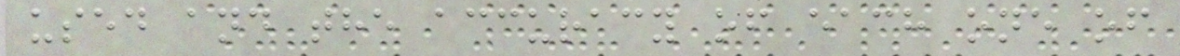used and the accuracy of each one of
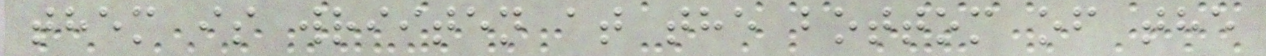them is wriiten at the bottom of the
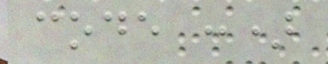code :)
